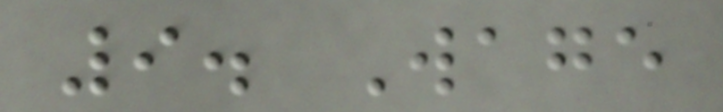9. Wage
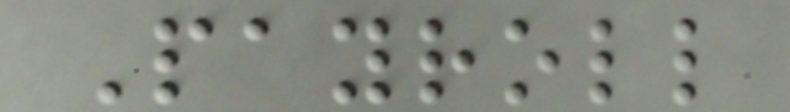Payroll
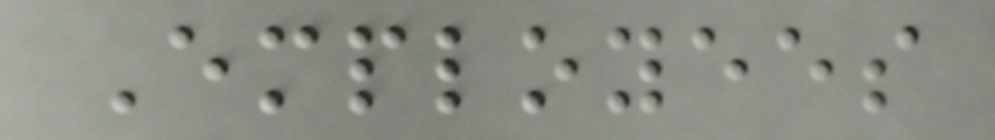Employees
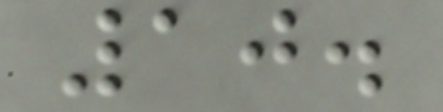10.
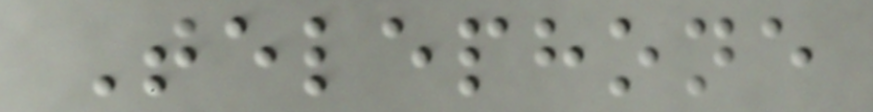Telephone
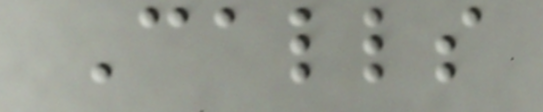Calls
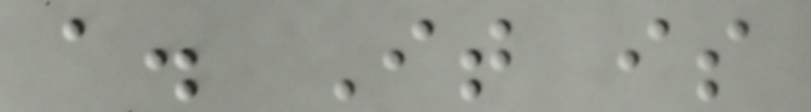a. It is
